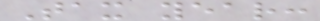Tax year:
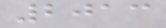2013
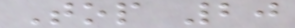Top 20
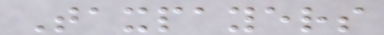Taxpayers
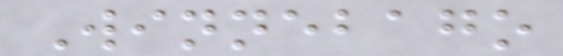Winnebago
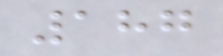187
